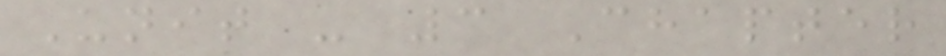Unit - 3 Chapter
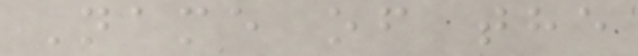Name of the
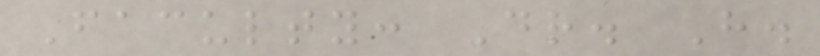Faculty: Dr. H.
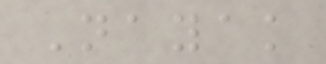Nayak
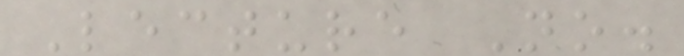Lecture No.
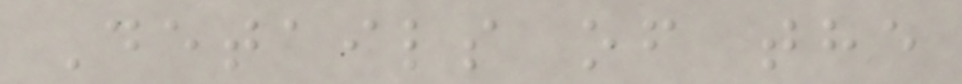Details of the
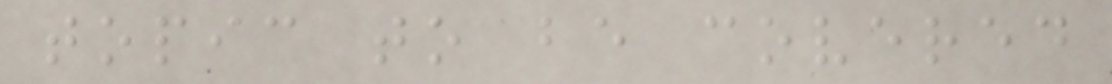topic to be covered
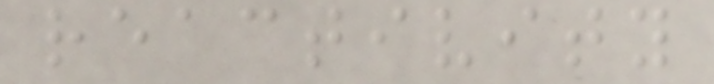reactivity
